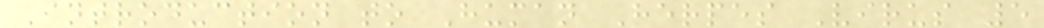Introduction to Human Herpes Virus 5
